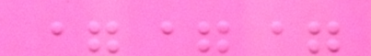===
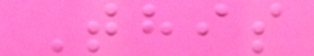This
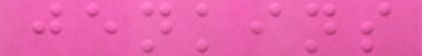jenkins
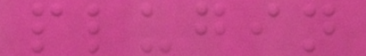plugin
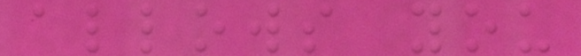allows you
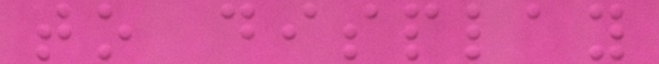to display
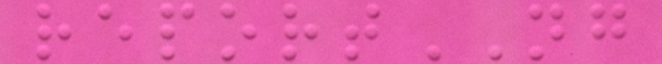reportNG
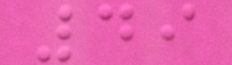49
